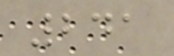241
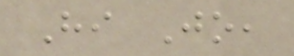Hi Jo,
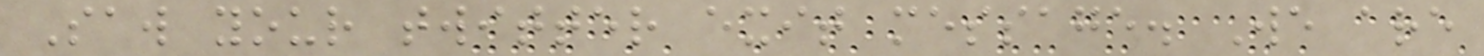Saw your twitter exit message. We are
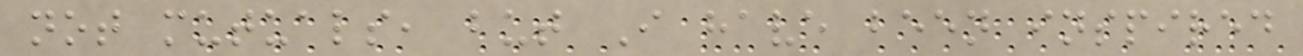not mutuals, but I have been inspired
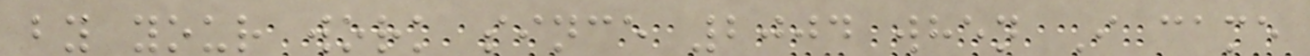by your work since 2004 when I came
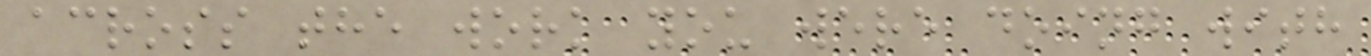across the work you were doing with
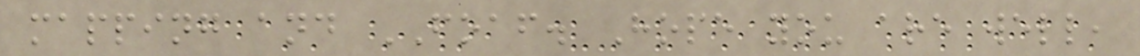mapping and FOAF. Hope you are well,
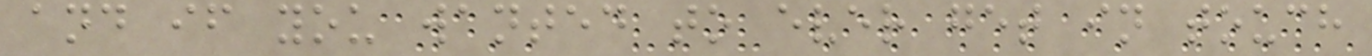and if you wanted to ever get in touch
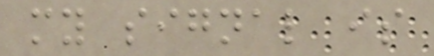my signal is
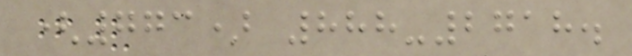(773) 888-2718.
